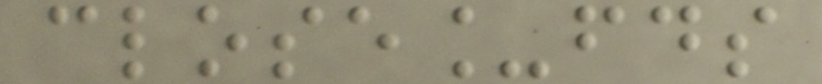close_fds
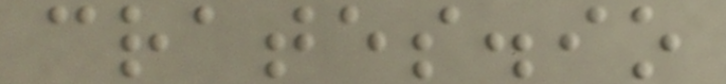crates.io
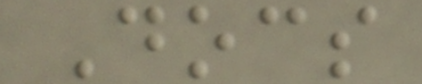Docs
